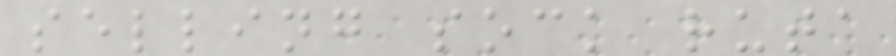selling sock ruta
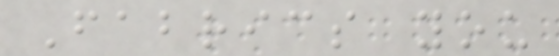Fabrics you
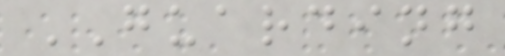GUARDING
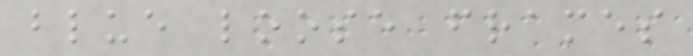blue loose frames
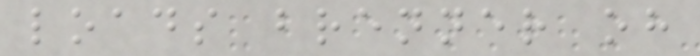loads brenner oh
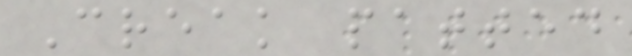Creak patted
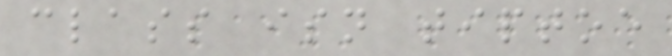class isn tiptoe
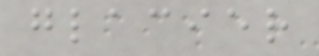glacier
